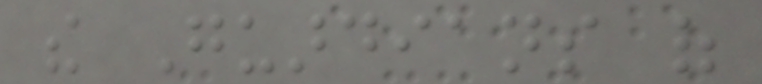the Guardians of
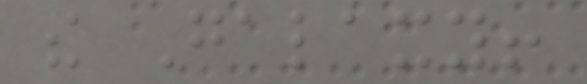the Galaxy!
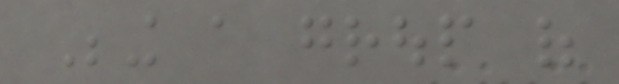Being a group of
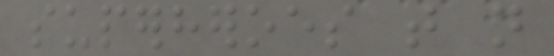superheroes that not
